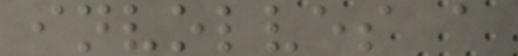involves a
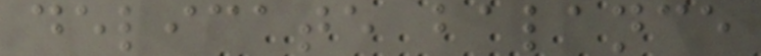delicate balance
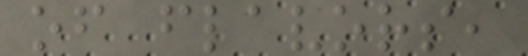of flavors,
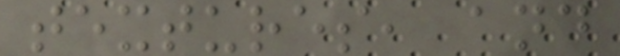textures, and
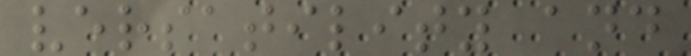versatility and
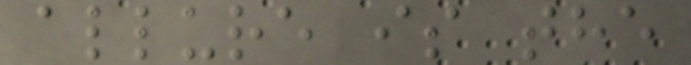allure is the
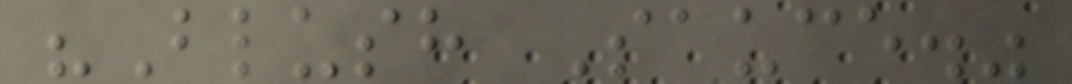"Blush Sauce."
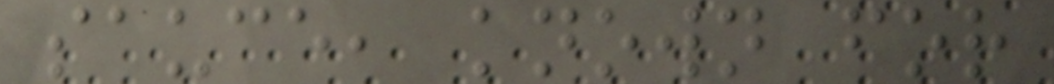sauce, known for
